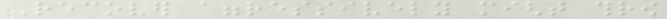Recover aggressively might throw
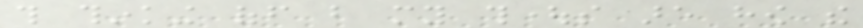this thinking off but my thoughts are how the
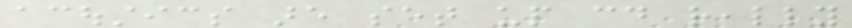acoustics are set up could really
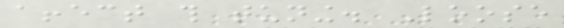affect this tuning. Loose
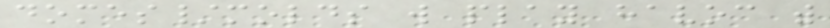domes/molds will play havoc with
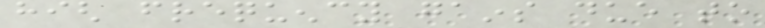high frequency gains due to
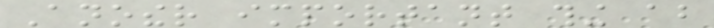Another important thing about
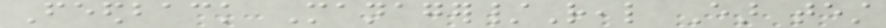Feedback Manager/Real Ear test
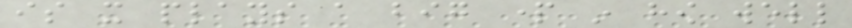is it plays a big part in how well
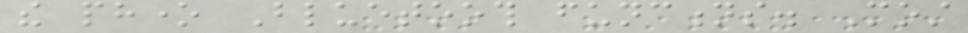the phone Bluetooth functions. Most
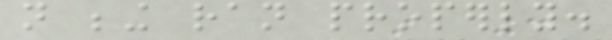not being ran properly.
